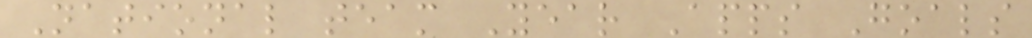National team Year Apps Goals
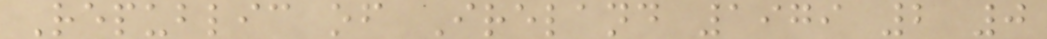Republic of Ireland 1979 2 0
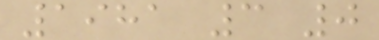1981 3 0
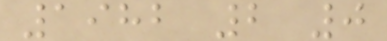1982 2 0
